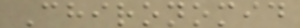Chironomid
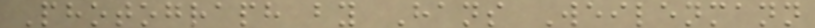Photograph by Hans Weilenmann
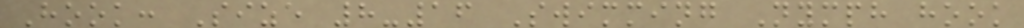Hook: Size 8-16 Swimming Nymph hook
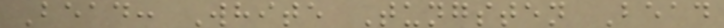Bead: White Tungsten Bead
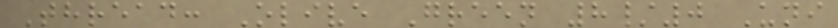Thread: Olive Green 8/0 Uni
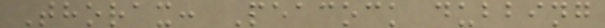Thorax: Peacock dubbing
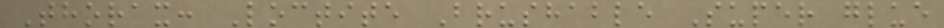Thorax: Loctite Brushable Super glue
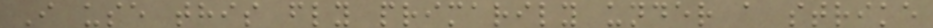I use this fly primarily under a strike
